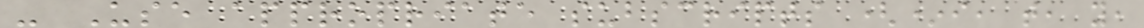- Use appropriate subscripts (*i, t, y,
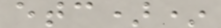etc)*
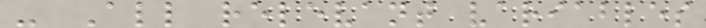- All relevant variables
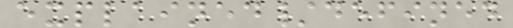explained/defined
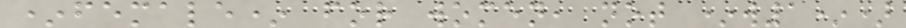*female* for women, not *w1*)
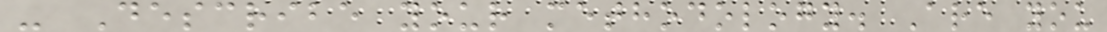- Describe your methodology. Are you
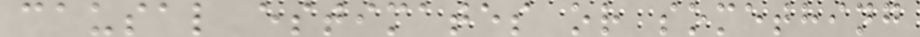causal estimates or something
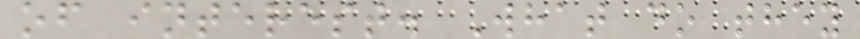of interest. What do they
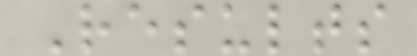Results
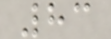83
